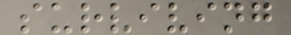surviving
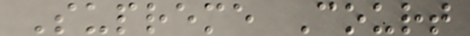Supreme Court
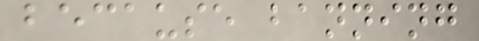because banning
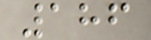186
